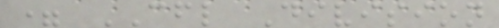= CFL Division
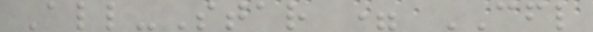All-Star = CFL
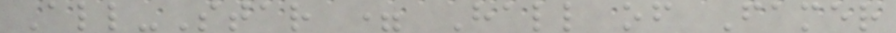All-Star = Hall of Famer
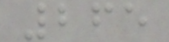265
